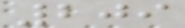209
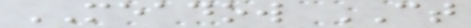MEADOW CT
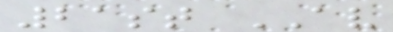21st AV
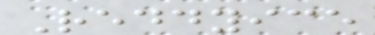Reddyice
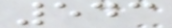543
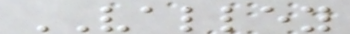VALLEY
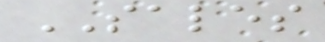SALES
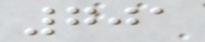701
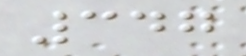347
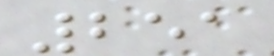251
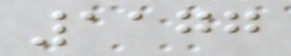1177
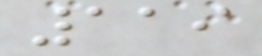119
